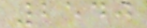2540
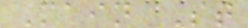Main St
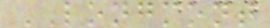LONGMONT
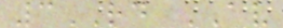3RD AV
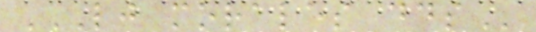LJ MORALES DDS
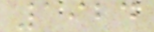1924
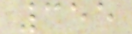355
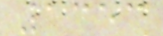1353
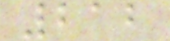212
